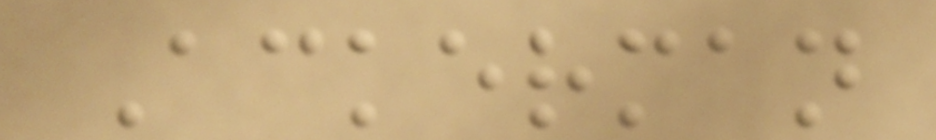Ackerman
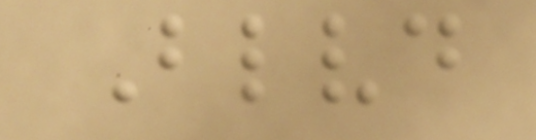Blvd
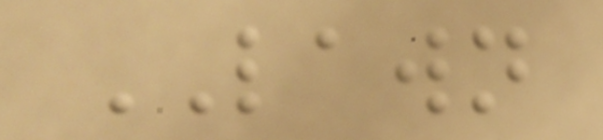LAWN
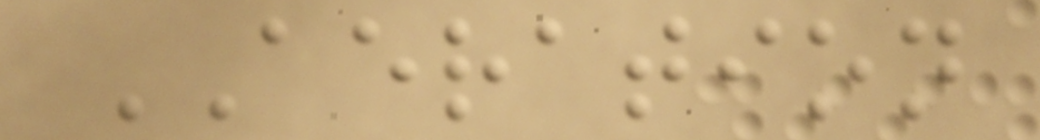AERATION
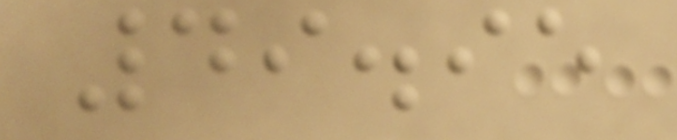49.95
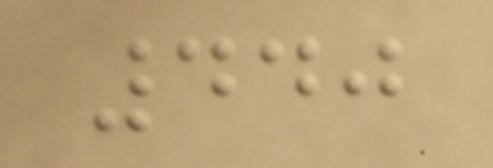440
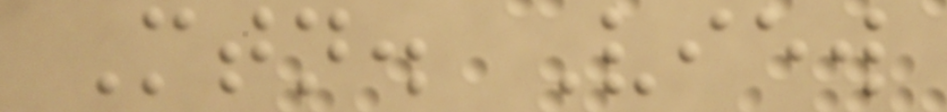Mtn. View
